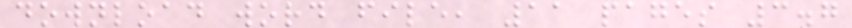download word file, 11 pages 3.7
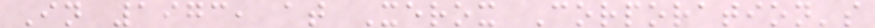In 1973, at Xerox Corporation's
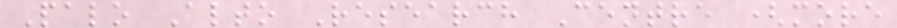Palo Alto Research Centre (more
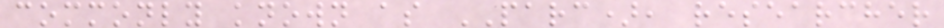commonly known as PARC), researcher
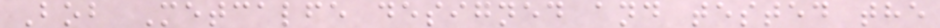Bob Metcalfe designed and tested the
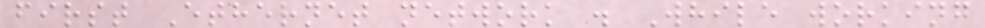first Ethernet network . While working
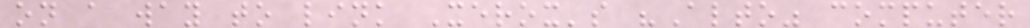on a way to link Xerox's "Alto" computer
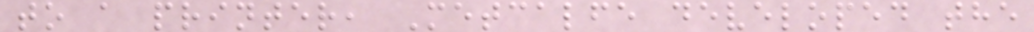to a printer, Metcalfe developed the
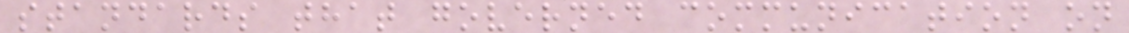standards that governed communication on
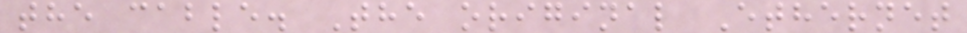the cable. The original Ethernet
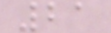21
